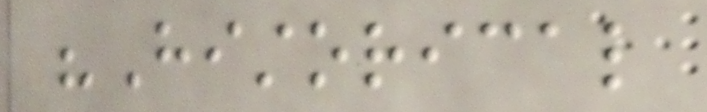"Historical
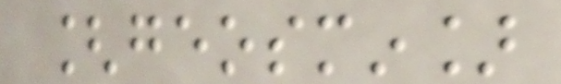[geosmin]
